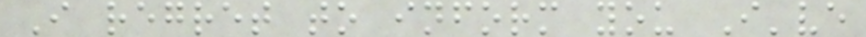I regret to inform you I've
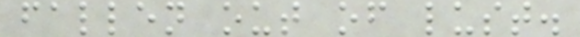fallen out of lust.
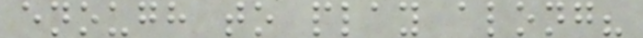enough to play along?
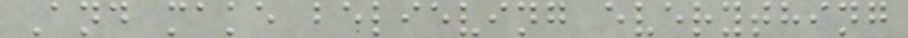And make believing everything
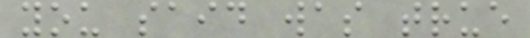you said was true
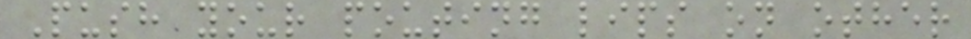Push your pouting lips on other
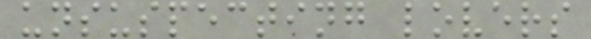unsuspecting lovers
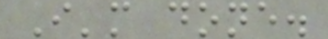I'm done.
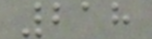218
